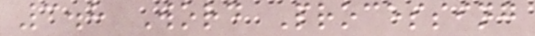3.8 Word Processing
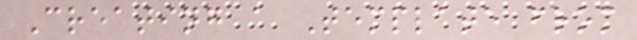Creating a Template from
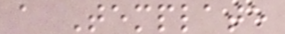a Template
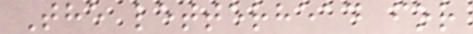The letterhead for
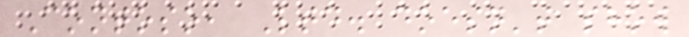Contoso, Ltd. doesn't show
